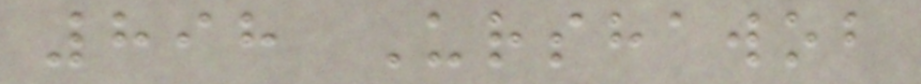898 Urshawob
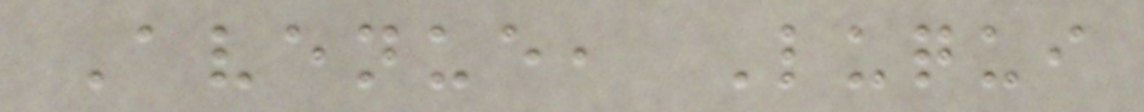Avenue, Luqui
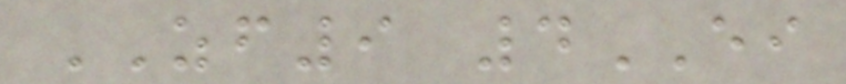ZF9 4EI
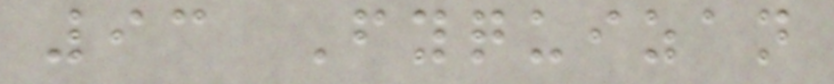93 Fyquizan
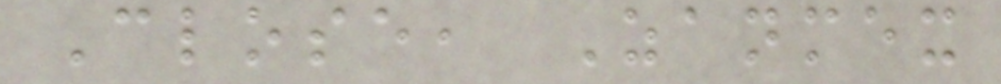Close, Zanmex
